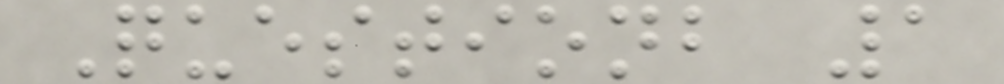Questionb 1
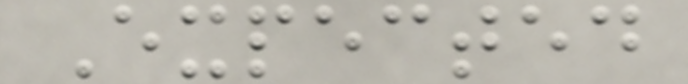Expected
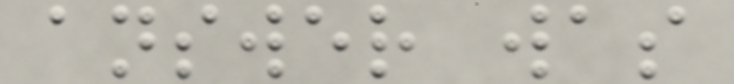answer was
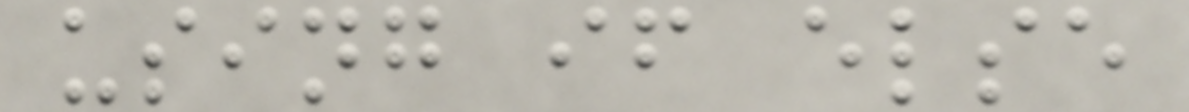using if else
